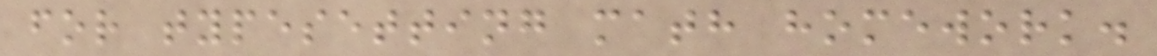for typesetting math homework.
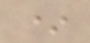*
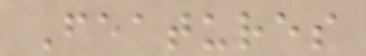Features
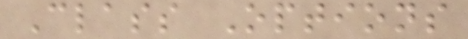Class Options
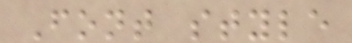Font style
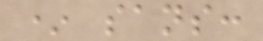* sans:
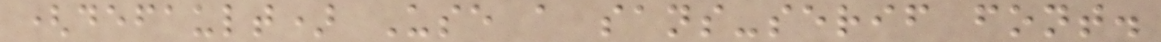(default) Use a sans-serif font.
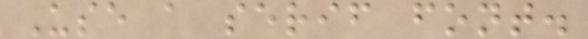Use a serif font.
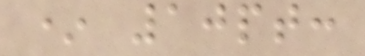* 10pt:
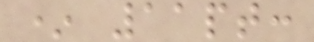* 11pt:
